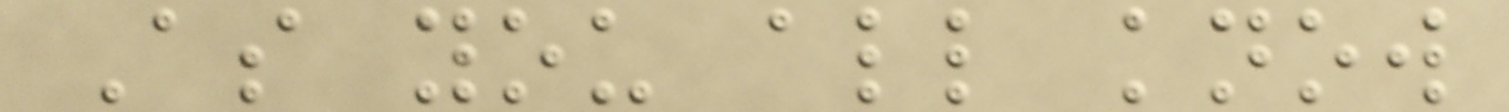As you all know
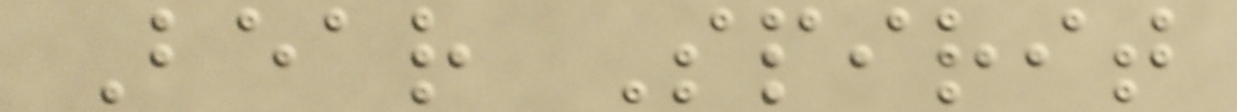Bear Spirit
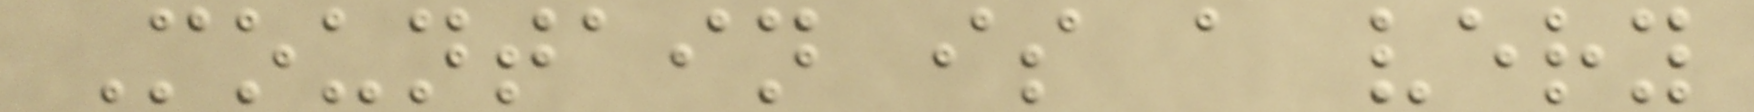Mountain is a very
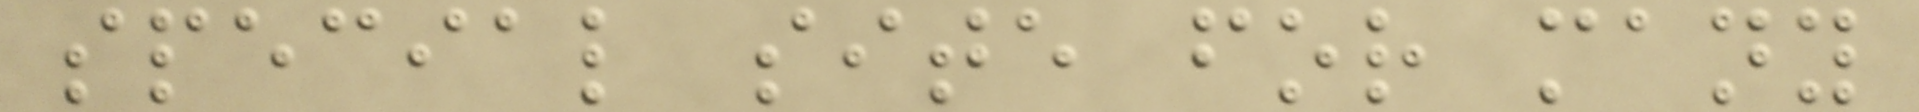special site for many
